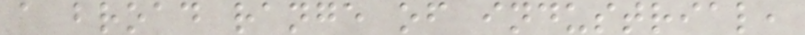a broad range of industrial,
